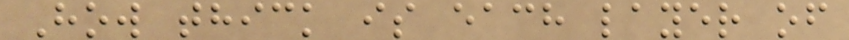How thick is each layer of
